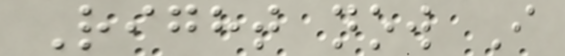Right now I
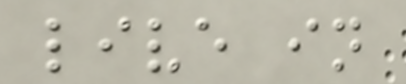live in
